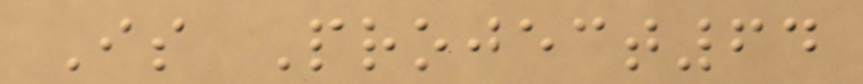Is Project64
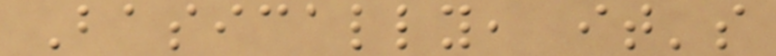Basically, it's
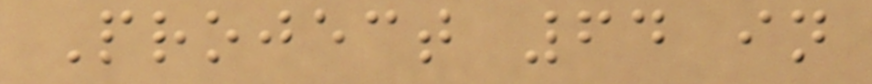Project 64 in
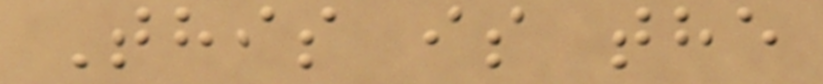This is the
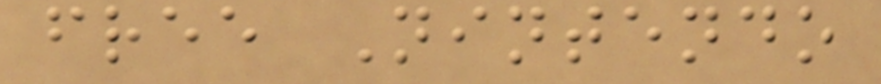free Nintendo
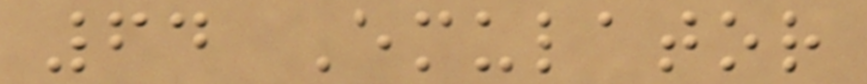64 Emulator
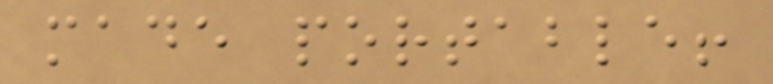made portable!
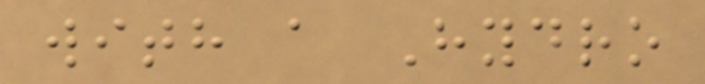with a Hydro
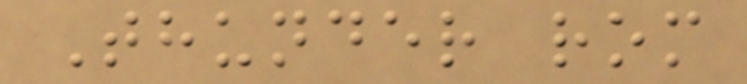Thunder rom
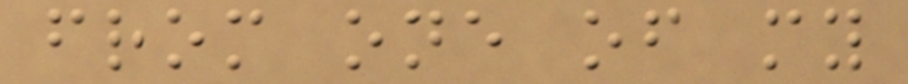from one of my
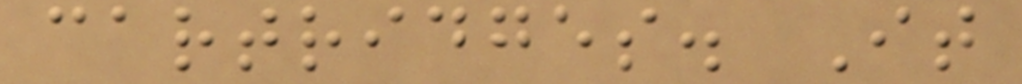cartridges. It
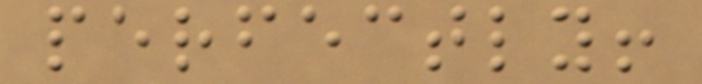perfectly!
